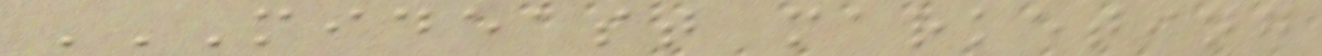MIDEAST MARKETING
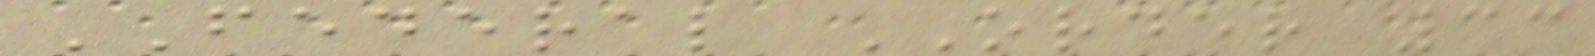FEDERAL ORDER 33
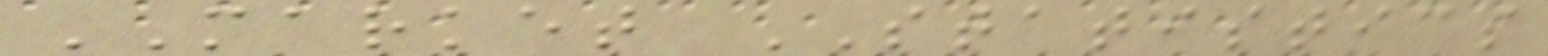MARKET STATISTICS
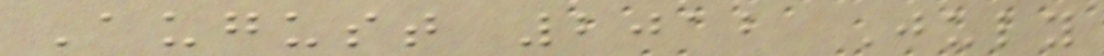August 2012 July
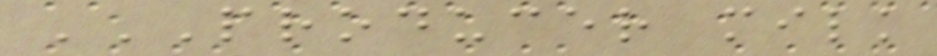PRODUCER MILK
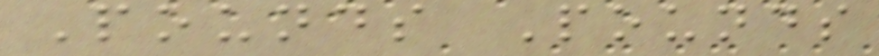Pounds Pounds
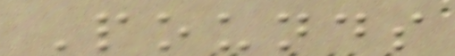Pounds
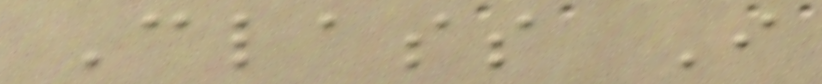Class I
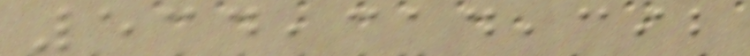534,314,392
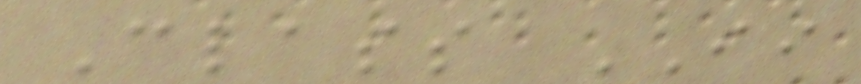Class II
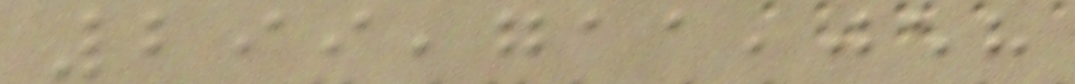299,711,058
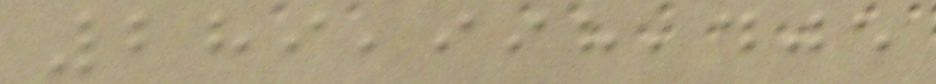289,998,405
